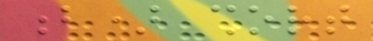b) short
